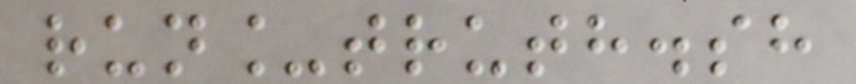run_truth.sh
